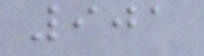901
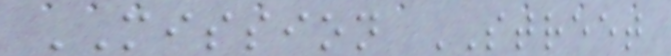MISSION STREET
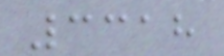3318
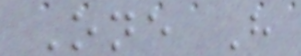One H
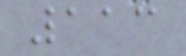113
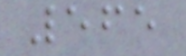565
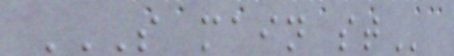S MAIN ST
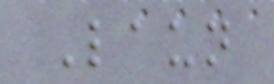Laun
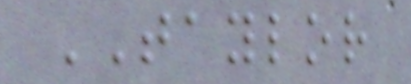TAYLOR
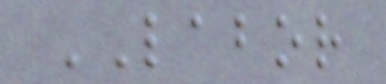LABOR
